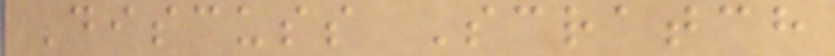Discuss Scratch
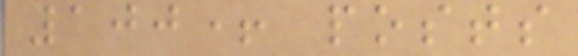100+ posts
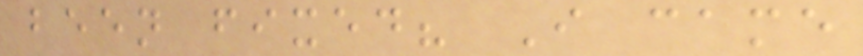been fixed? I came
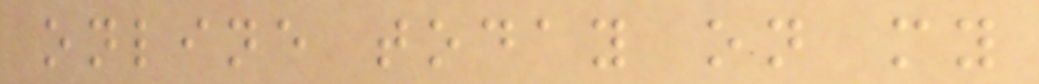online today on my
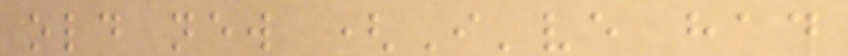old new (I've had
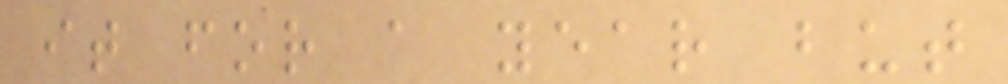it for a year but
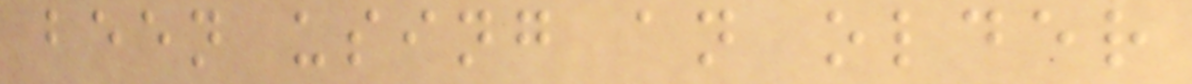been using an older
